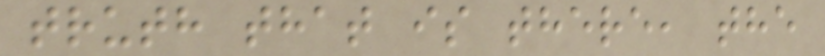truth that is there, the
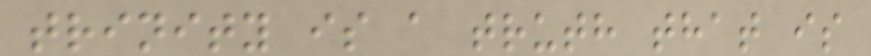trinity is a truth that is
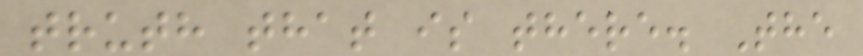truth that is there. The
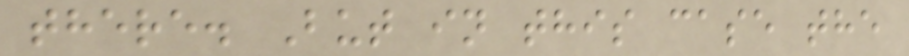there. But in this case the
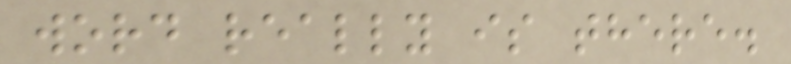word really is there.
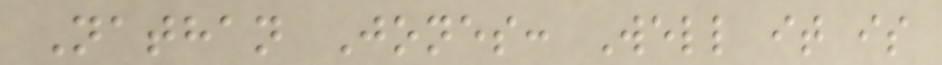Nathan Jones: Well it is
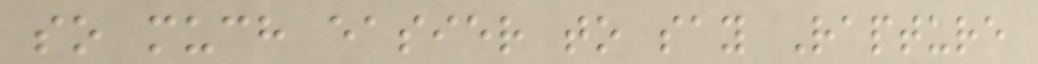so much easier to say Rapture
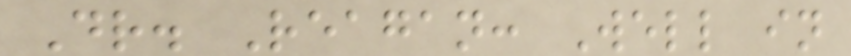Dr. Reagan: Well in
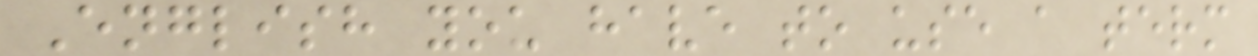English you have to use a term
